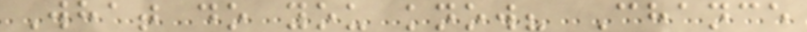What do you know? Chance
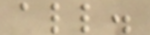all.
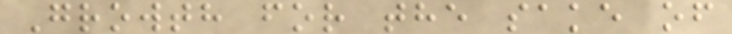Growth for the sake of
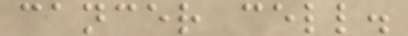cancer cell.
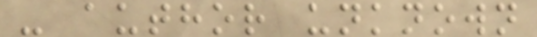- author unknown
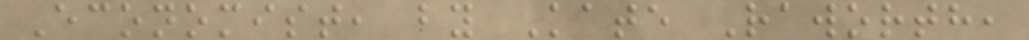Economist, by Kate Raworth,
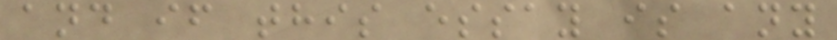and if this essay is any
